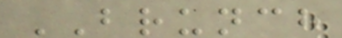BRUNCH
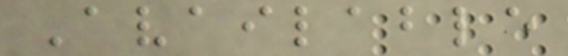Available
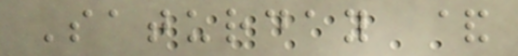Saturday &
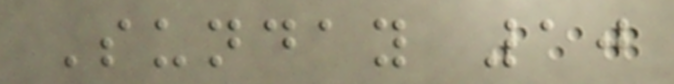Sunday 10
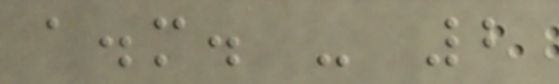a.m. - 2
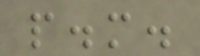p.m.
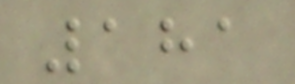181
